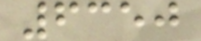6350
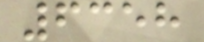6358
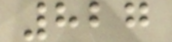827
